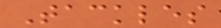Tackles
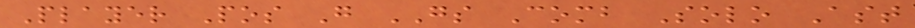Player Pos G GS Comb Solo Ast
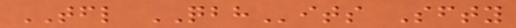TFL QBHits Sfty
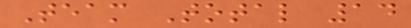Team Total 14
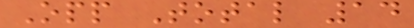Opp Total 14
